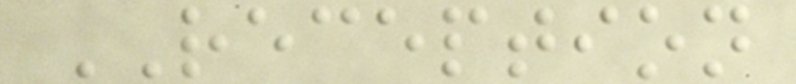RECEPTION
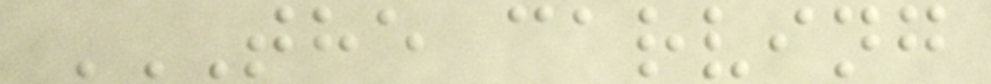THE CARVING
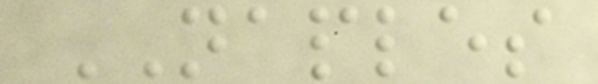NAPLES
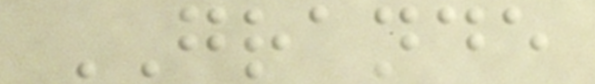GRANDE
